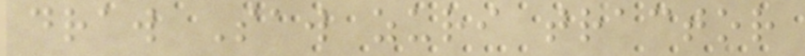draw Saw zuri tractor
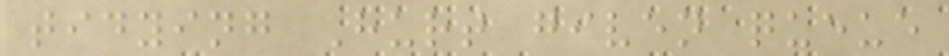tidying Hurt given queue
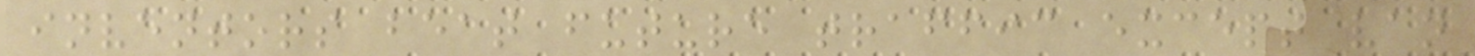inventors beat future traffic except van
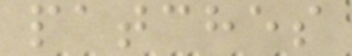patches
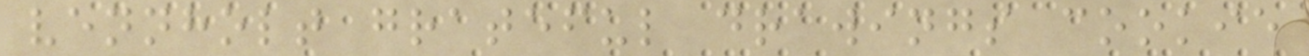vennholt grateful drawings cookie
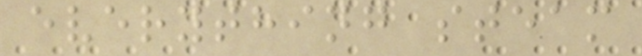everything steam
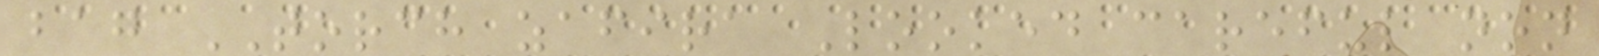bag TORCH zafira Looked careful non
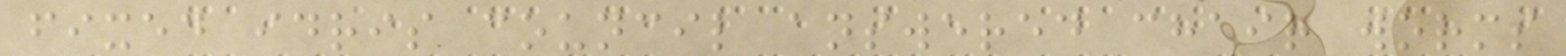fixed idris council answered chair worms
